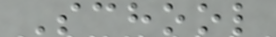School
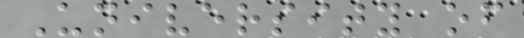University of
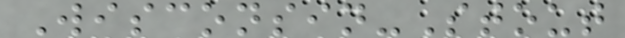Wisconsin-Stout
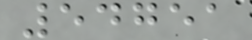54751
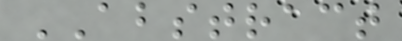ABSTRACT
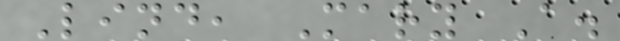Lind, Mary A.
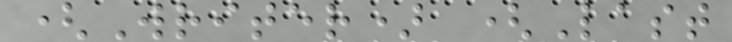(Writer) (Last
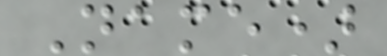Name)
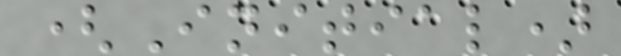(Initial)
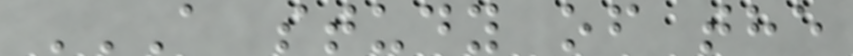A STUDY OF THE
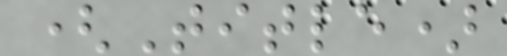(Title)
